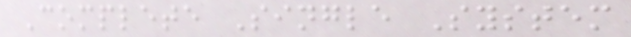Complete Single System
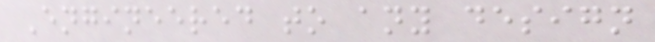Engineered to any design
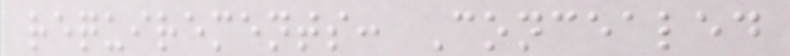requirements: Concealed
